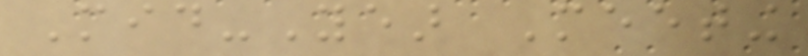Mid-Year Meeting
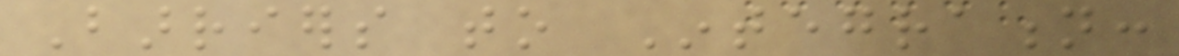Barriers to Integration:
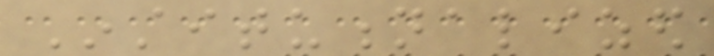Institutionalized
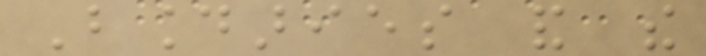Boundaries and the
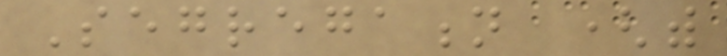Segregation (with
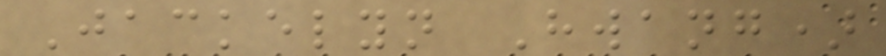Jackelyn Hwang)
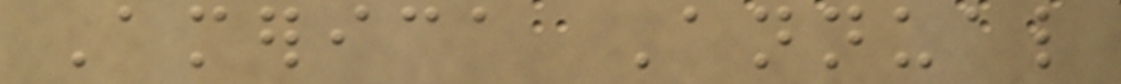America Annual
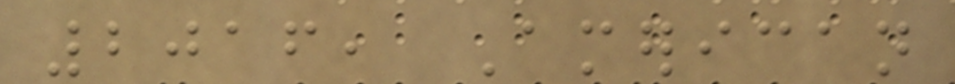2016, American
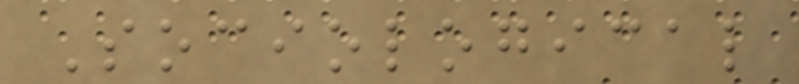Sociological
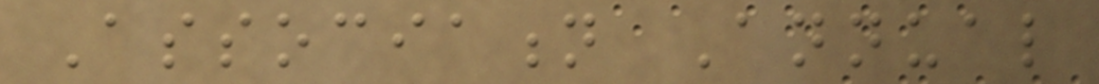Association Annual
